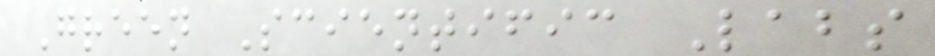Green Scientific Labs
